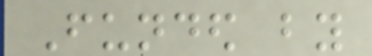Funded by
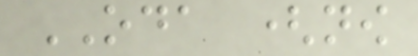ODA (now
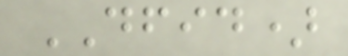DFID)
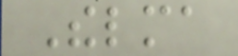Thelma
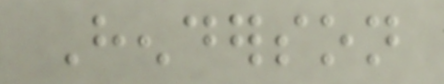Henderson
